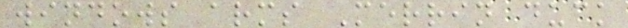windows arms Merrin duck
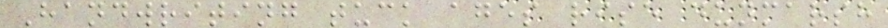Handwriting tuck ages rise dunmarsh
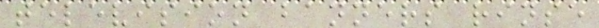television banners rinse
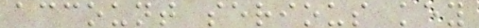account serious key
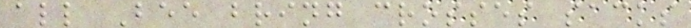all Bee bring crosses sacks
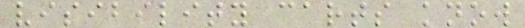visibility carts know
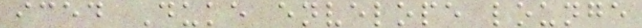iced Duke envelope lounge
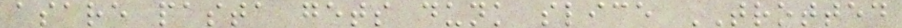asare pasta gets dunk slice TROTTED
